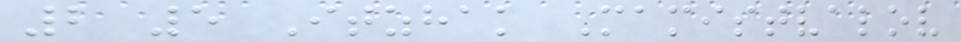2 5 Itzhak Mamistvalov
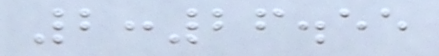2:26.55
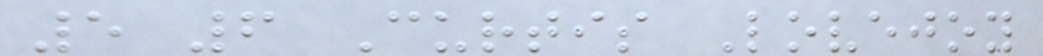5 6 Curtis Lovejoy
